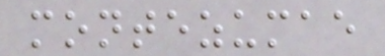montezumae
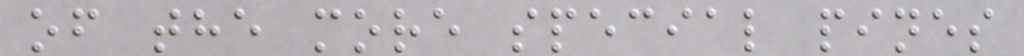of the more special pines
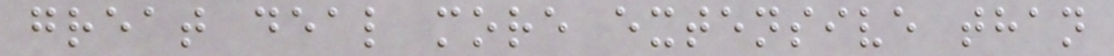great deal more extensive than
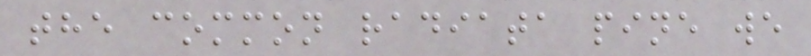the common radiata pine we
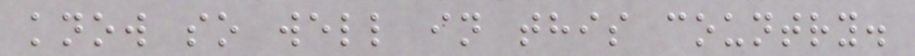know so well in this country.
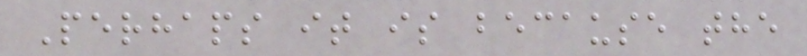Perhaps it is because the
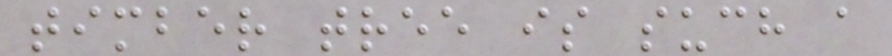timber tree is such a
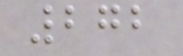272
